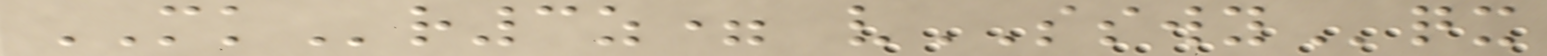MKr3z= vSSWYqx
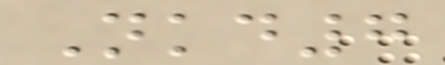Nkd7
